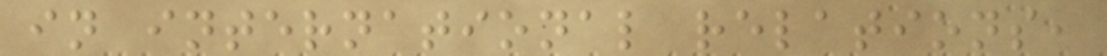in international relations,
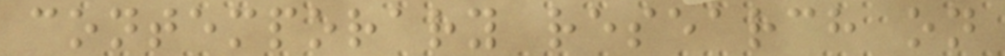contemporary research on
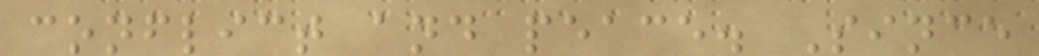conflict and peace. Since
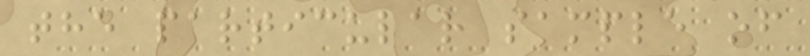the particular sample of
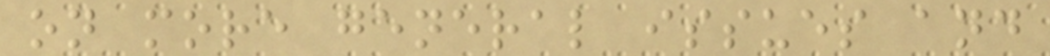on more general issues and
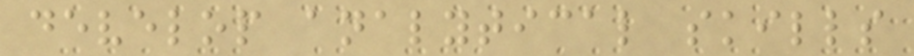develop analytical skills
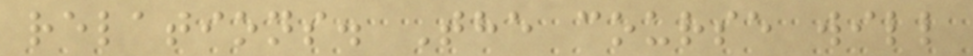relations. The course will
